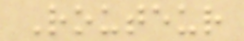Routeur
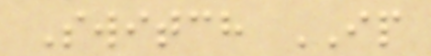Switch IP
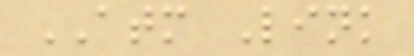ATM Link
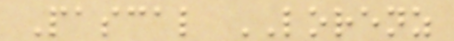Pascal LORENZ
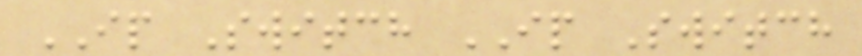IP Switch IP Switch
